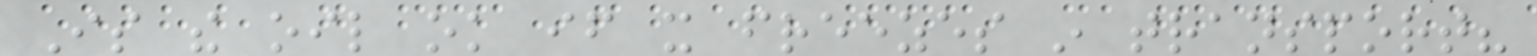Is the oil ok if it freezes in transport?
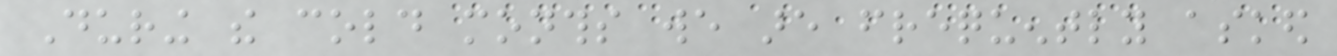During the cold months we are frequently asked
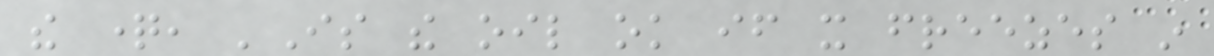the question, 'Is the oil ok if it freezes in
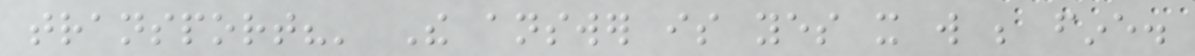transport?' The answer is yes it will be fine.
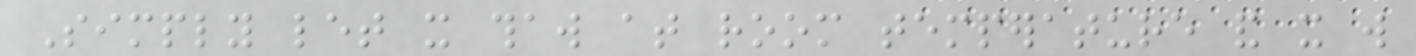Simply let it thaw at room temperature and it will
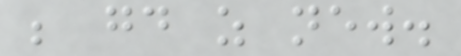be good as new.
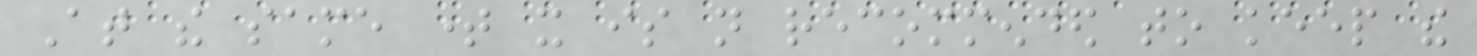At the same time it is not recommended to keep the
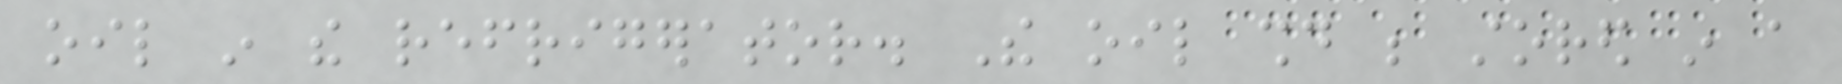oil in the refrigerator. The oil should be stored in a
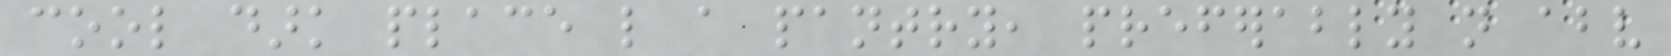cool dark place like a pantry, preferably not above
